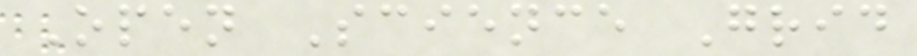Open Science Grid
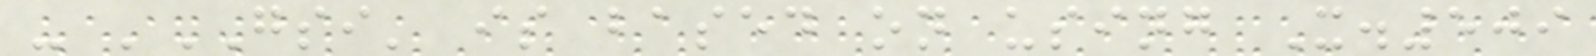- 'GSI' is based on using X.509
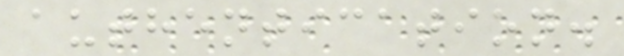authentication.
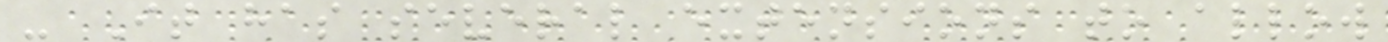- It has several extensions to allow
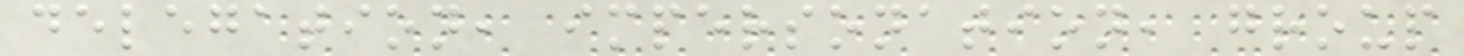delegation, impersonation, group
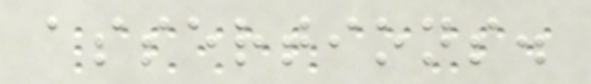assertions.
